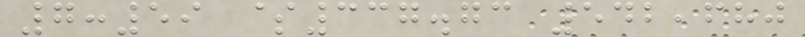7:59 $337.73 542,680
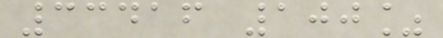33416 100%
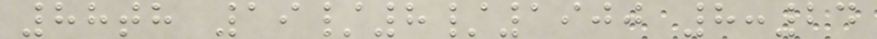88th 19/8/1900 8:24
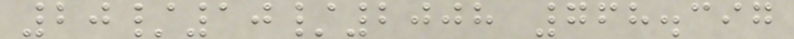20/10/2008 768.397
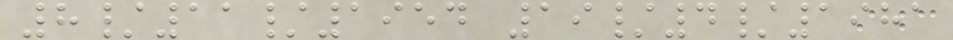8/11/1954 19/4/1981
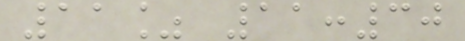11% 11:30
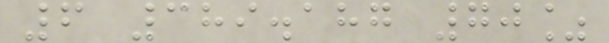6 389.187 70%
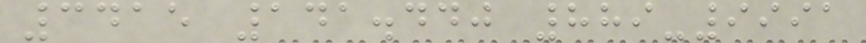3415 141.440 889-9991
